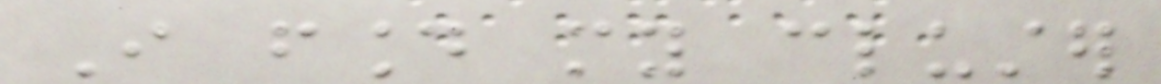I found my cluster
